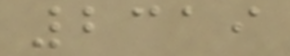2319
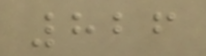826
